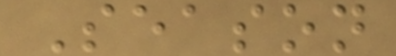Season
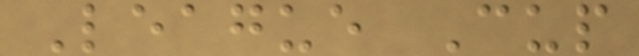League Cup
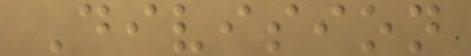Division
